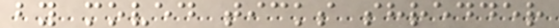by moved ticks shredder
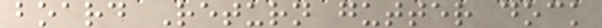board Return gutter dock
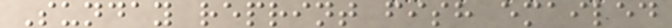Sunday reprint fish emailed
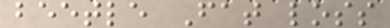beetle Fat loss
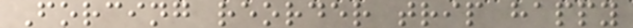Forcing reorder trip happy
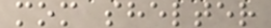mom shelter
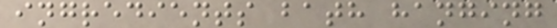ingredients bath hanging
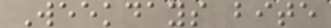Weekdays bite
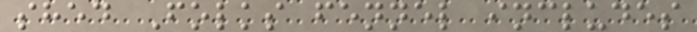shed Folks fennel includes
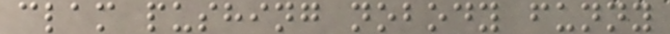clam pushing nobody funny
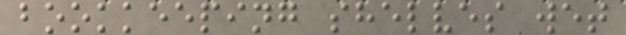bookkeeping shelves wet
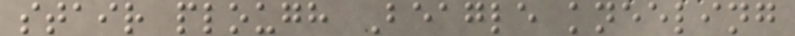stair plough Beagle kneeling
